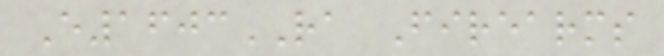E1603RA Firearms
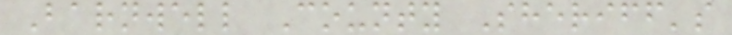Barnwell County Sheriff's
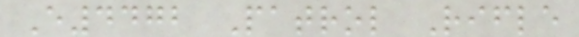E4472 Patrol Rifle
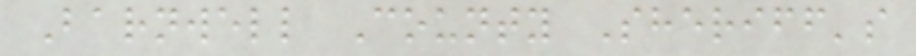Barnwell County Sheriff's
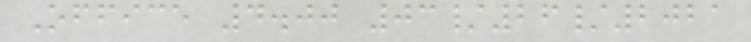Office 4.00 03/26/2021
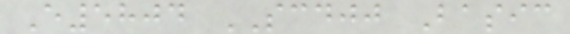E5804 SCDJJ Basic
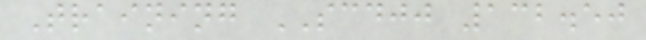Training SCDJJ 132.50
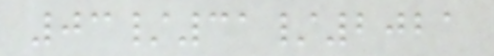03/31/2021
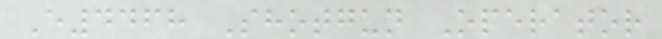E4468 Shotgun Operator
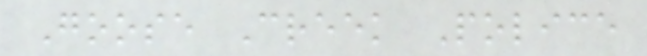Goose Creek Police
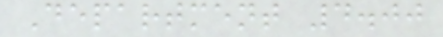Department 4.00
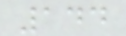144
